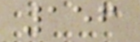156
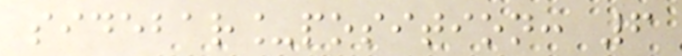sidebar_position: 6
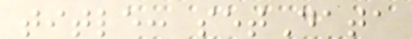title: setData
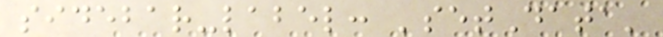sidebar-label: 'setData'
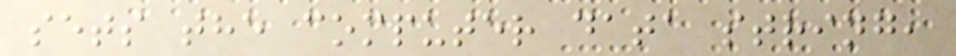sets the computer data string,
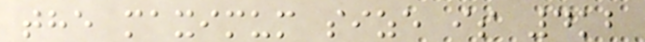the maximum size is 4kb
